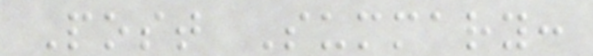Post Summary:
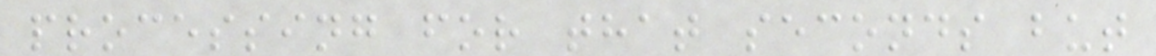processing for that seconds but
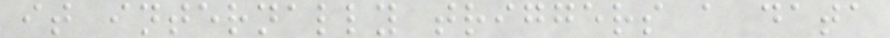it internally triggers a data
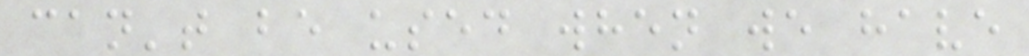can't be used when we have
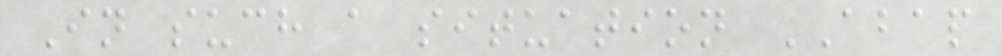In such a situation ABAP
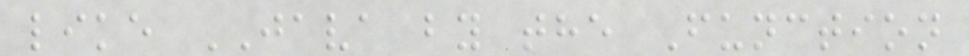like JAVA by the Function
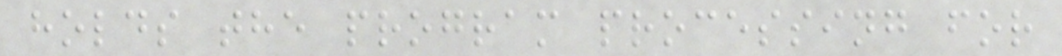holds the program processing for
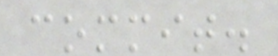commit.
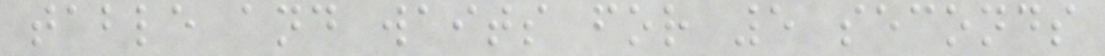table and waits for 5 seconds
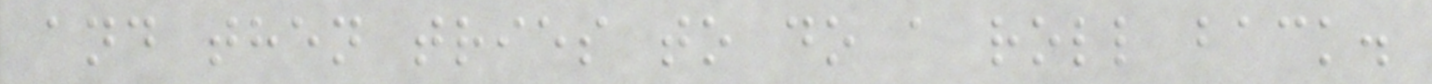and then tries to do a roll back.
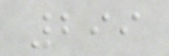299
